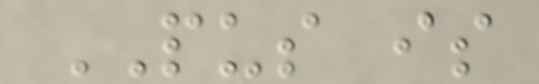PUS is
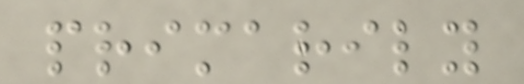primarily
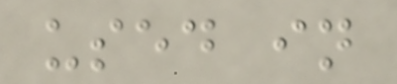used in
